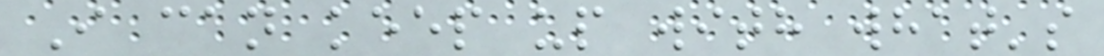I can keep up with what's
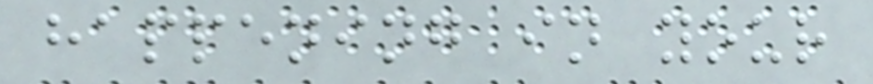happening in your
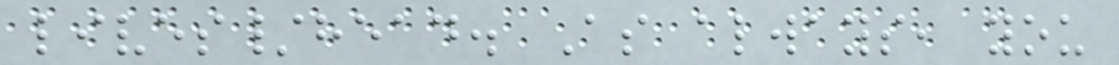lives/head. As always, you
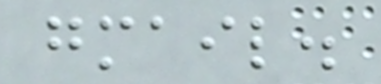gmail.
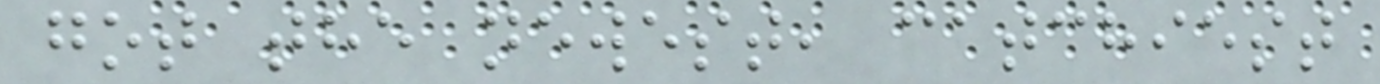got the newest, catchiest
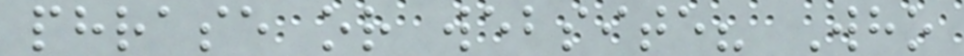phrase or website? Who
